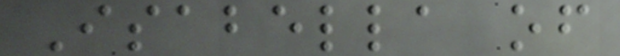Isabella of
